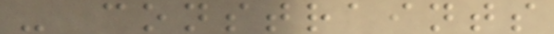- constraints
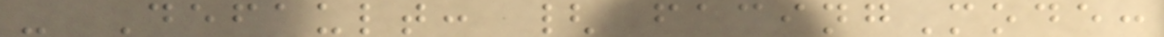- Default: { facingMode:
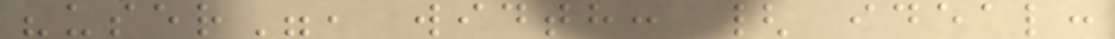"user", width: { ideal:
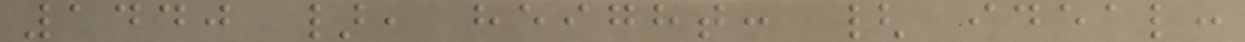1440 }, height: { ideal:
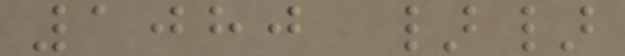1080 }}
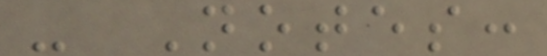- Notes:
